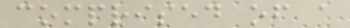comprised of a
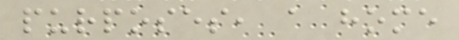purposes, a home
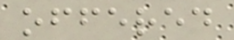offered
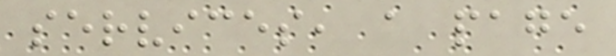services, a page
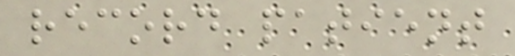record patient
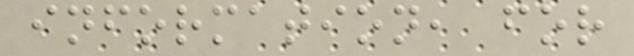information, for
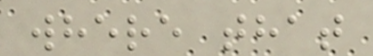where that
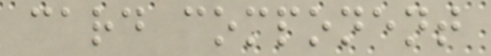card component
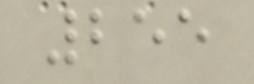255
